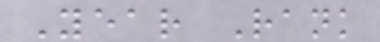Year Rank
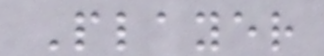Player
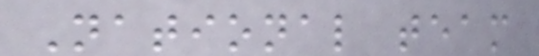National team
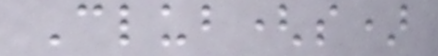Club(s)
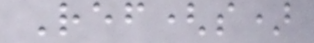Ref(s)
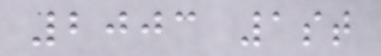2003 1st
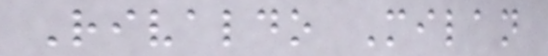Rivaldo Milan
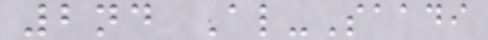2nd Al-Saadi
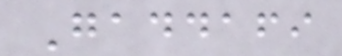Gaddafi
